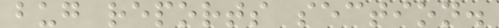bug reports section.
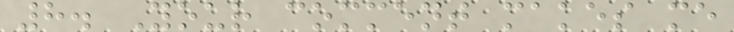8. Your comment makes me
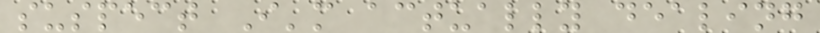suspect I'm actually dealing
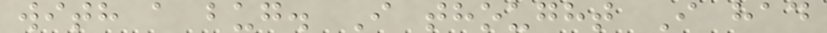with a bug. I thought I had
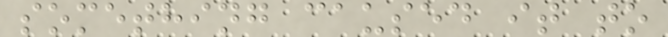something caused it to
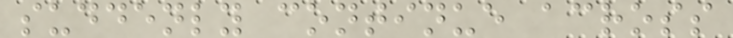suddenly continue across
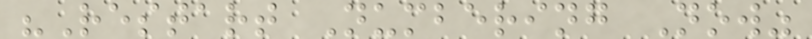"Restart Numbering Now"
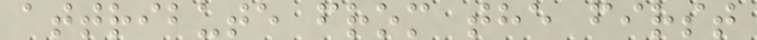attribute from the first
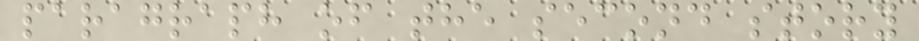paragraph of the second story
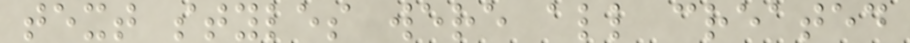text styles were all created
